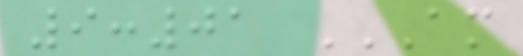9:01 AM
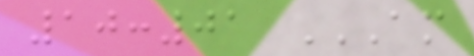10:01 AM
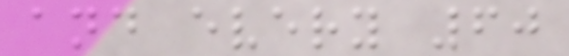and every 60
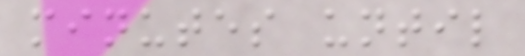minutes until
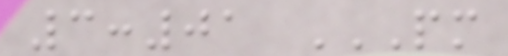3:01 PM
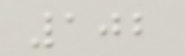102
